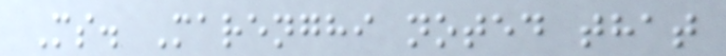Ms. Marenghi noted that
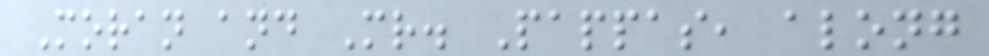Moran and Mr. Pappas, along
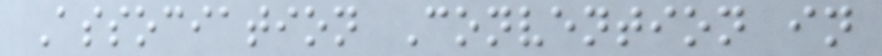Association Convention in
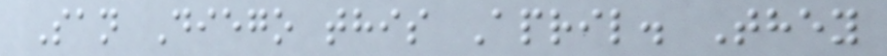San Diego this April. They
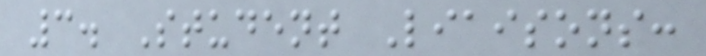3. Student Liaisons:
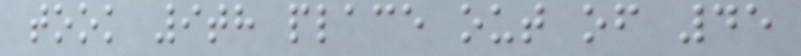took 9th place out of 45
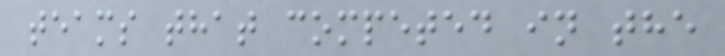teams that competed in the
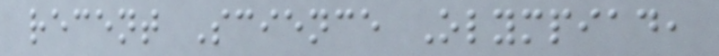recent Science Olympiad,
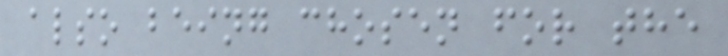also being chosen for the
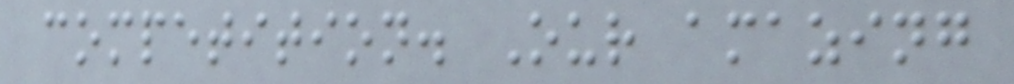competition. Our amazing
